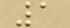1
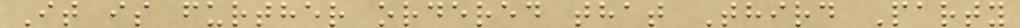It is further ordered that Third Party
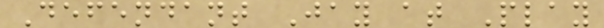Defendant Jay at Play
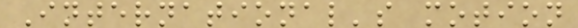International's motion
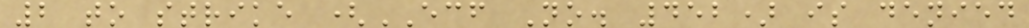2 to strike (ECF No. 452) is denied
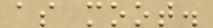as moot.
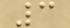3
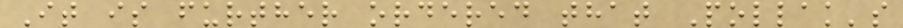It is further ordered that Pollak's
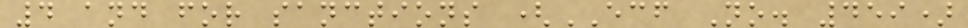4 and for sanctions (ECF No. 459)
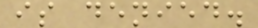is denied.
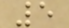5
